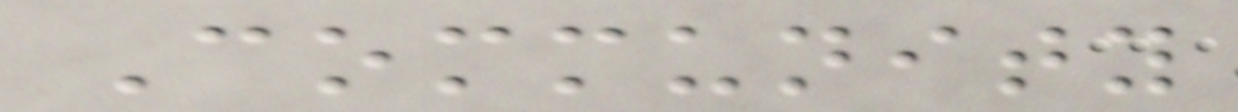Community
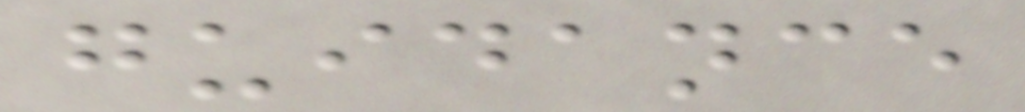guidance
